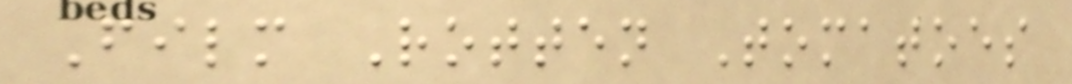Film Rotten Tomatoes
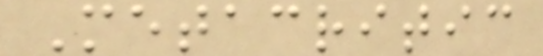Metacritic
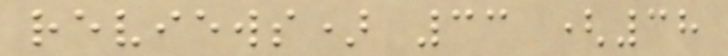reviews) 33 (38
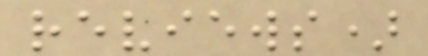reviews)
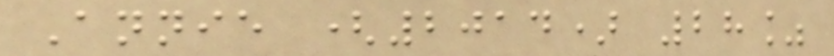Annie (2014) 28%
